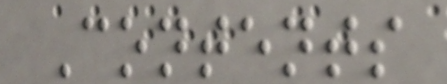Contents
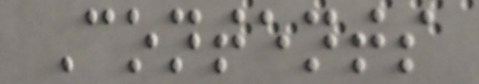Contents
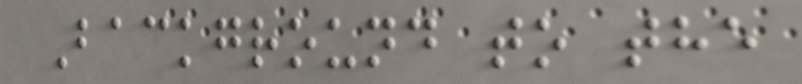Background to the
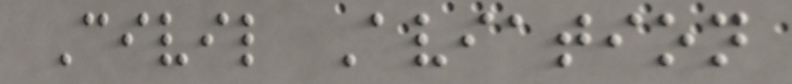Civil Aviation
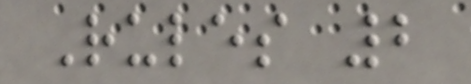Rules 2
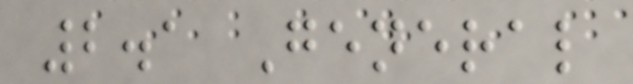2.1 General
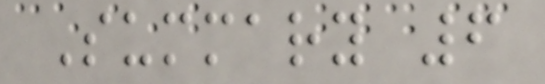Summary 6
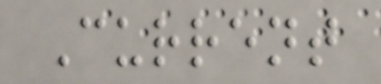Current
